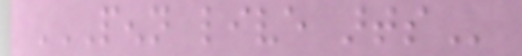PENN LIVE ARTS
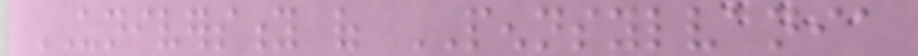UNIVERSITY of PENNSYLVANIA
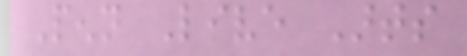Penn Live Arts
